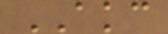AKC
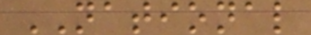NATIONAL
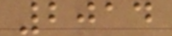2014
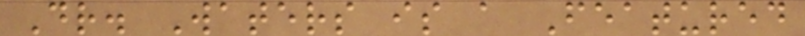Dr. Waters is a Featured
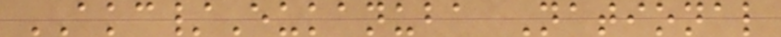AKC/Eukanuba National
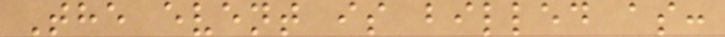The event is billed as:
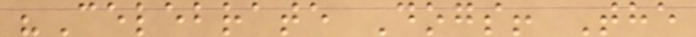"Celebrate Dogs! The
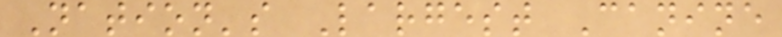Nation's Largest Canine
